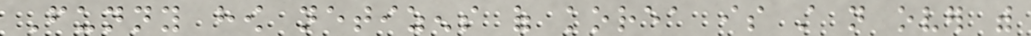Funny how netizens of korea is still not over with
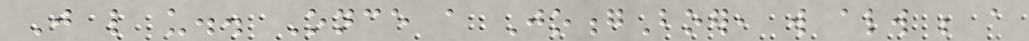Just like us.. Once a JoongBoer, will always be a
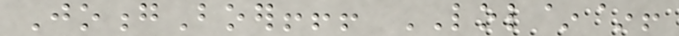JoongBoer!!! LOL~~!
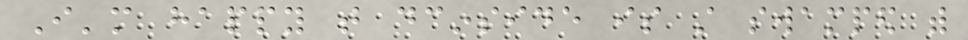I'm happy that dcinside is still swamped with
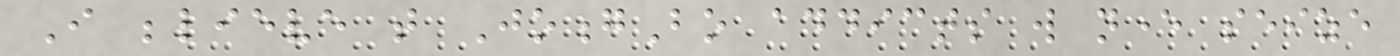I believe that JoongBo addicts will never seize
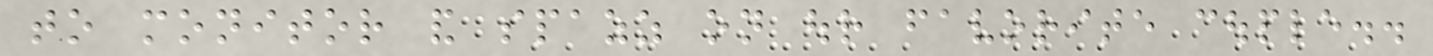to monitor and spazz on our favorite couple..
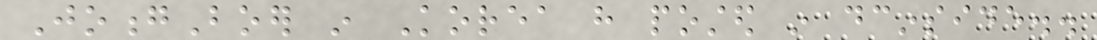JoongBoer in Korea have posted in dcinside..
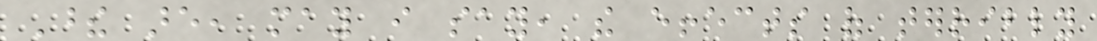These are, may i say, the effects of terribly
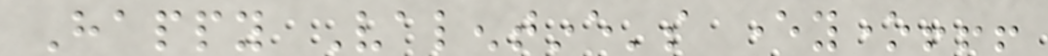Happy Valentine's everyone!!!
